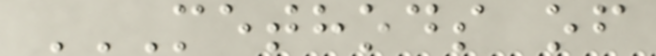METHODS OF
